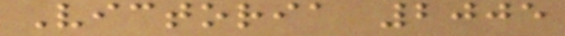Victoria 2005
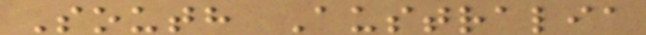South Australia
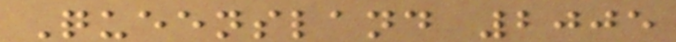Queensland 2005
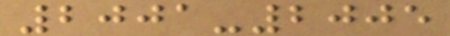2001-2005
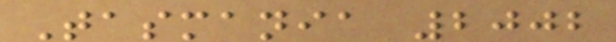Tasmania 2002
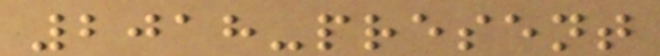2018-present
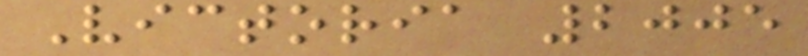Victoria 2005
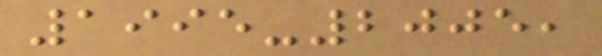1995-2005,
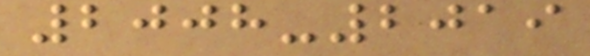2008-2019
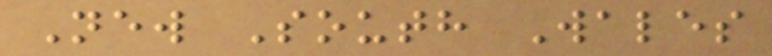New South Wales
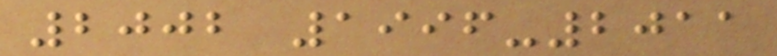2002 1996-2011
